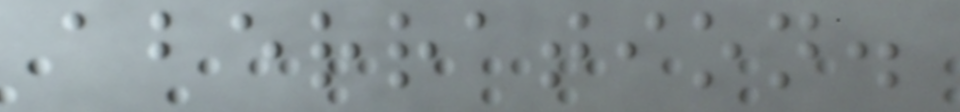aberration.
